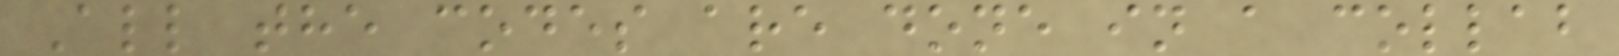All the codes are done in a collab
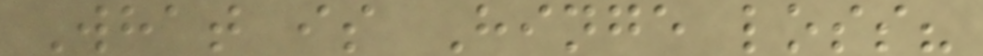What is Hinge loss?
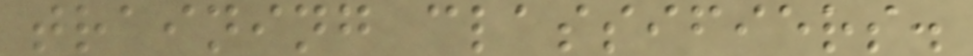training classifiers.
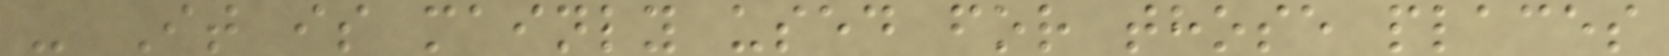- It is mainly used for those places
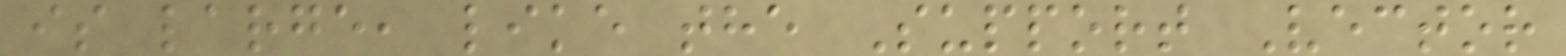is large, like the Support Vector
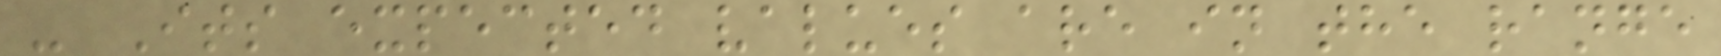- Its expected values are in the range
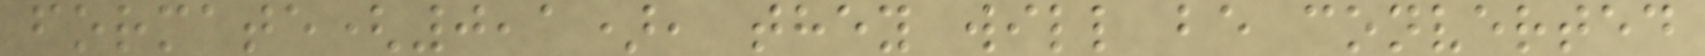formate(0,1), they will be converted
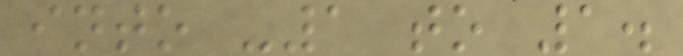into -1 to 1.
